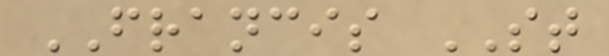FRANCIS ST
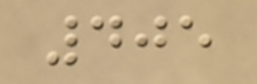405
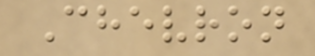Chevron
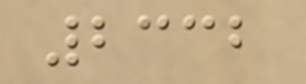2332
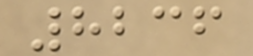8236
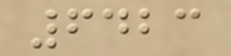6423
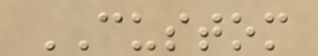CUSTOM
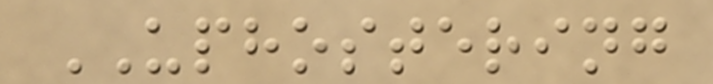UPHOSTERING
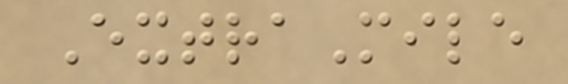ExtraMile
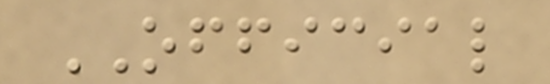OFFICIAL
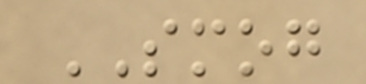SMOG
